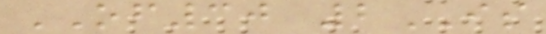OF30 2IS
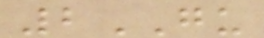2GU
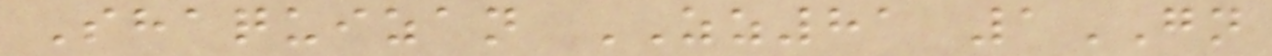Shaquizan ZZ81 1GN
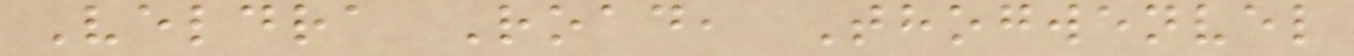Veldra Road, Thogwenvel
